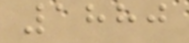1880
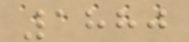1880
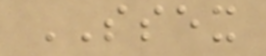SSEX
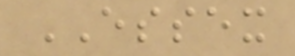ESSEX
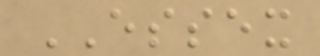ESSEX
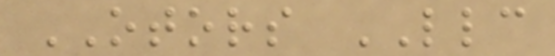OTORS LLC
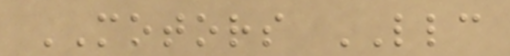MOTORS LLC
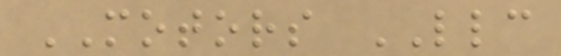MOTORS LLC
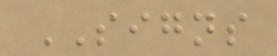SIGNS
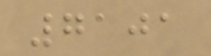7101
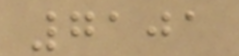7101
